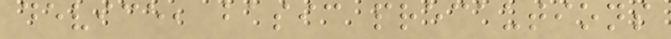device, basic precautions
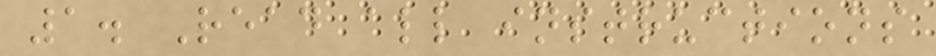1. Read all instructions
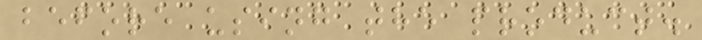before using the product.
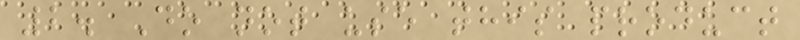2. Do not use this product
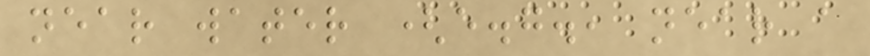near water (e.g., near a
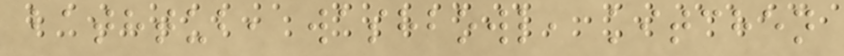bathtub, washbowl, kitchen
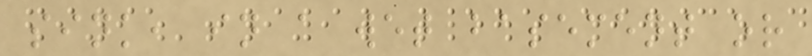sink, in a wet basement or
